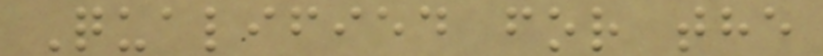Qualified for the
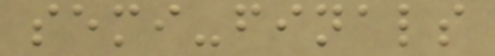semi-finals
